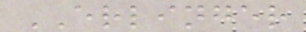ERLINGER
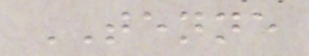TENNE
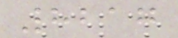8217
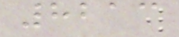8213
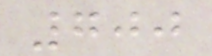700
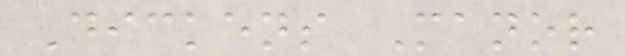Dickens Manor
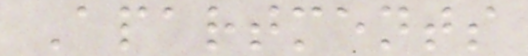Apartments
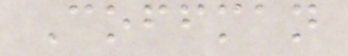Coffman
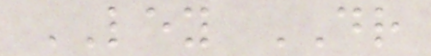LEY DR
